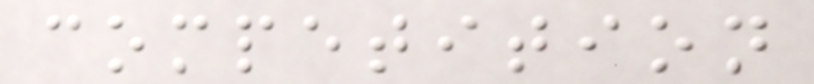competition
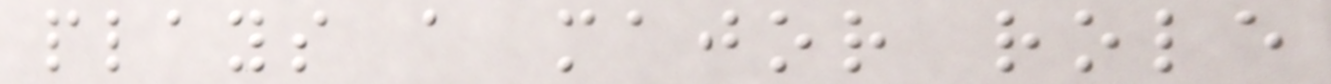plays a major role
